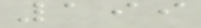199
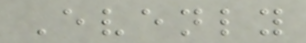Evenly
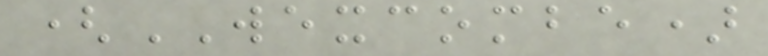(WEXCOMBE)
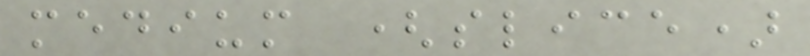medium (slice)
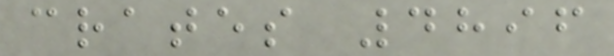crates 4896
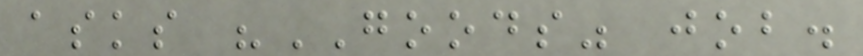asks "GOODS" job.
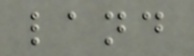land
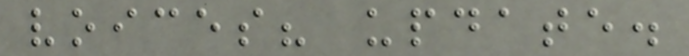voices? update.
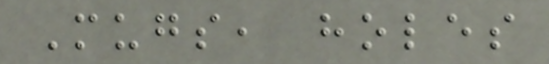Mugs, holes
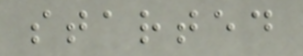started
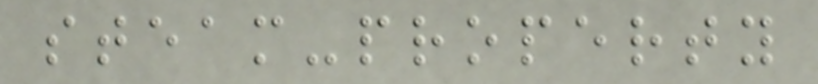steam-property
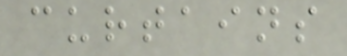curtains
